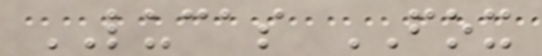LUCAS FOX
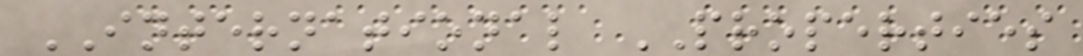INTERNATIONAL PROPERTIES
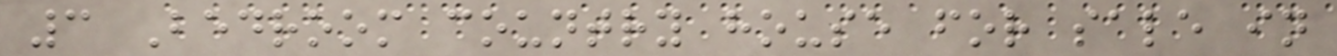3 Bedroom country house for sale in
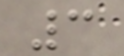3
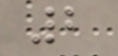2
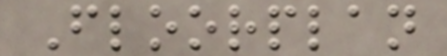Floorplan
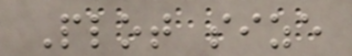Plot size
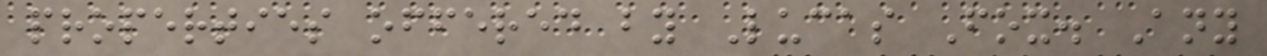properties offered by Lucas Fox. Any
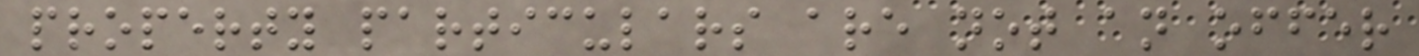property particulars are not an offer
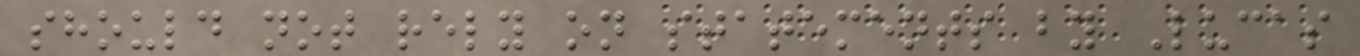should not rely on statements by Lucas
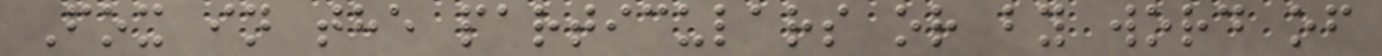Fox in the particulars or by word of
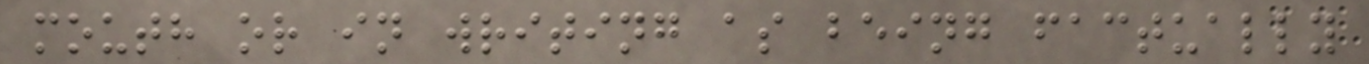mouth or in writing as being factually
